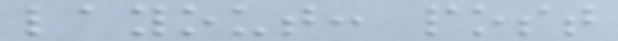layout: post
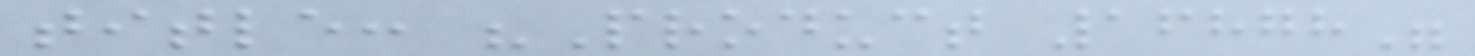title: "Product 16878"
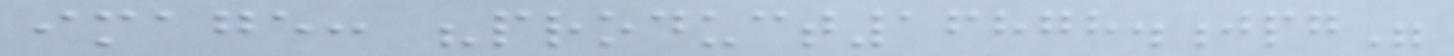image: "product16878.jpg"
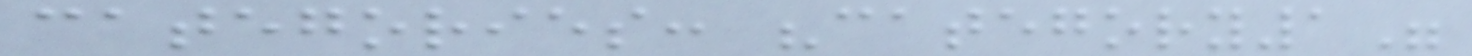categories: "category1"
